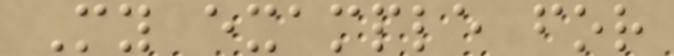My example for
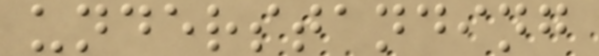understanding
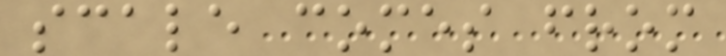scale comes from
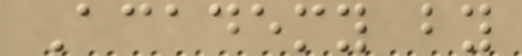Academy by
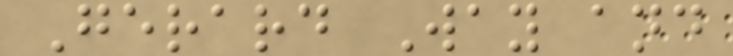Gerard Way and
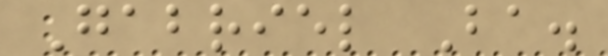Gabriel Ba.
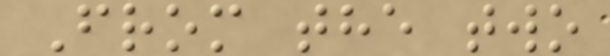From the two
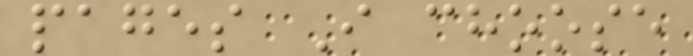pages I choose
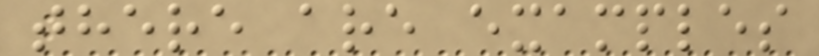there are examples
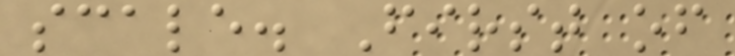scale. First of
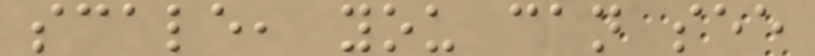scale, you can see
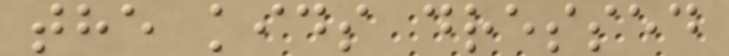the kids dressed
